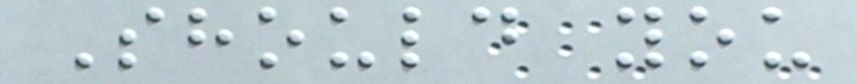Should you
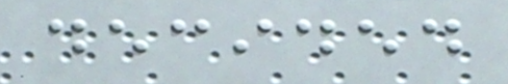decided
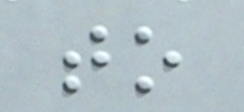to
